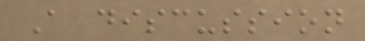A discussion
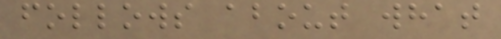follows about what
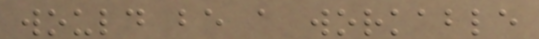would be a workable
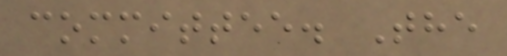committee. The
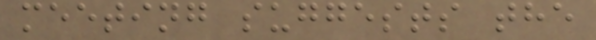meeting suggests the
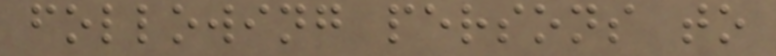following persons to
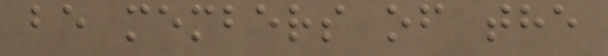be members of the
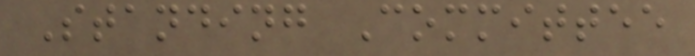Standing Committee
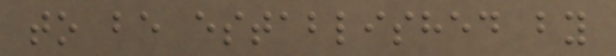to be established by
